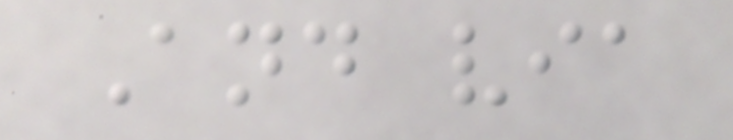And via
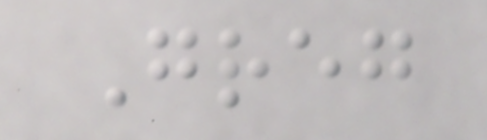Greg
